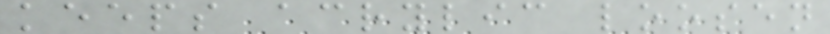keeps acrylic loosen
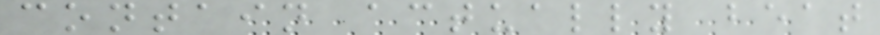contain actually beat
